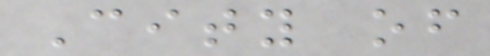City of
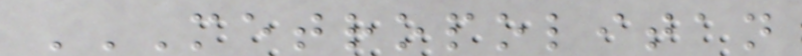METROPOLITAN
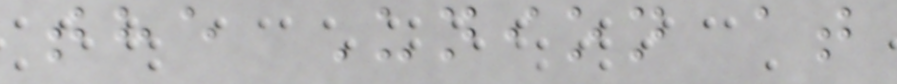the Union at
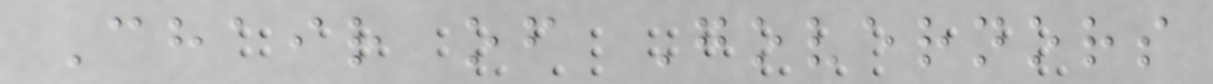Chair of Governors
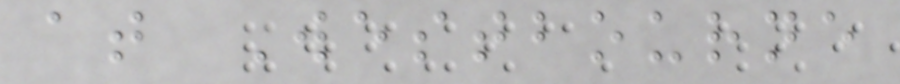at Westbourne
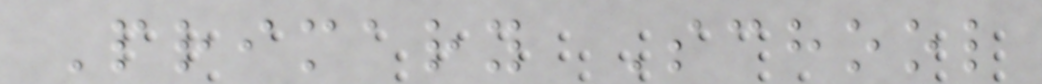Primary School
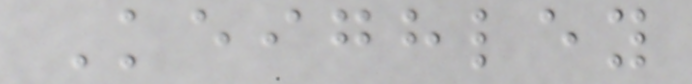Keighley
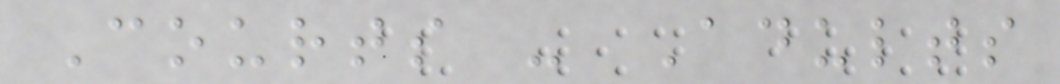Courts - Adults
